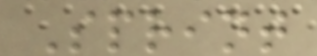Sprint
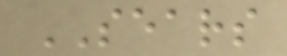SEARS
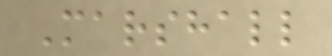Marshall
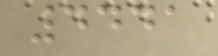4441
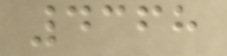4368
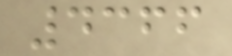4366
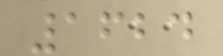1624
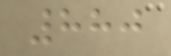880
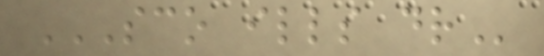SCO ILLS DR
